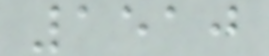1510
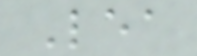Lea
